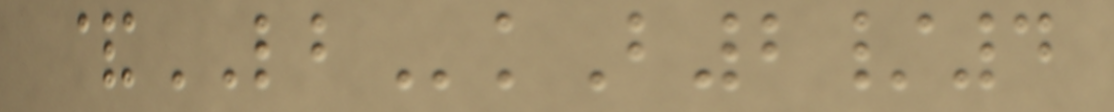&LBkB2/4
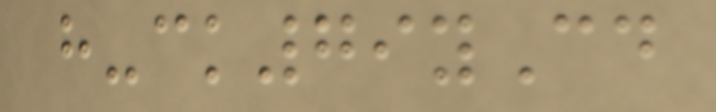h-ck79yCd
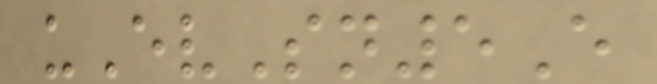uEvSn5E
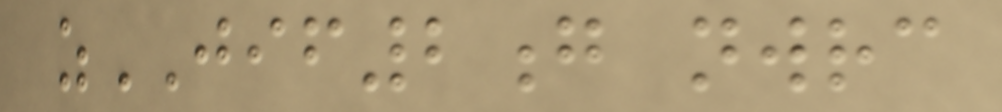zJIF2g nwrc
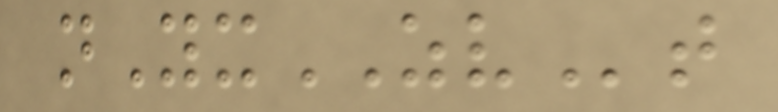nYxZVt
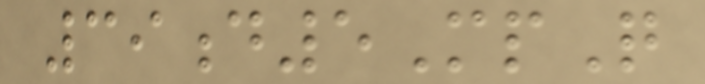39d5MpQ
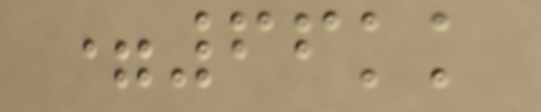=66kk
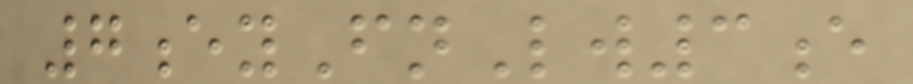7eyFnLw3e
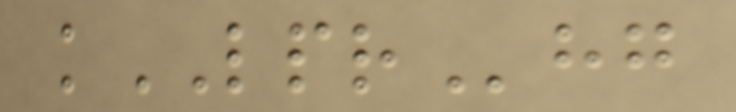kLPRhg
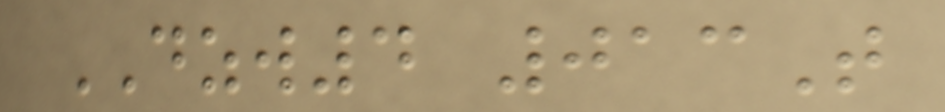DZW4 013T
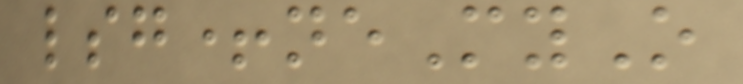lsg+neMyO
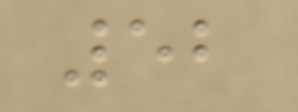52
